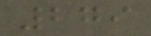279
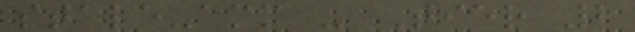stale-amm - Tier 2
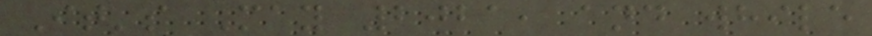It's May 2021, and while
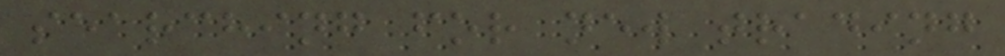searching for new trading
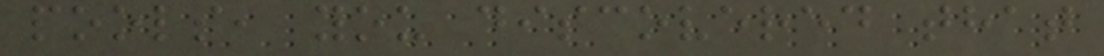pools, you discovered that
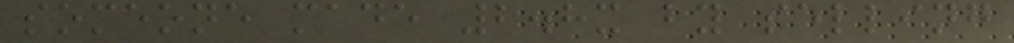someone made 2.8x by selling
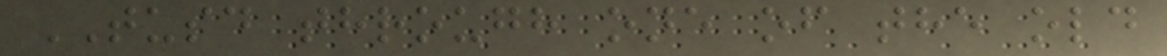TUSD through one of the old
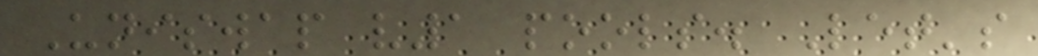Uniswap v1 pools. Let's
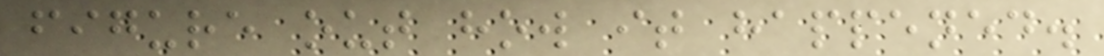figure out how it happened.
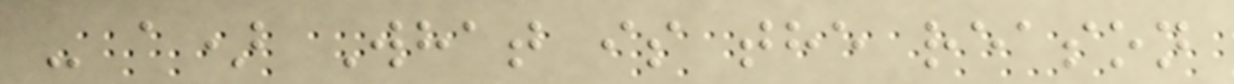- a) What is the reason
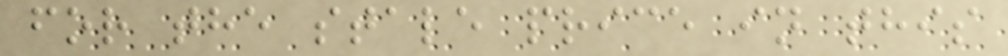for the stale price in this
